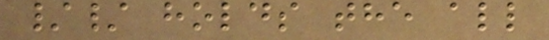// holds the all
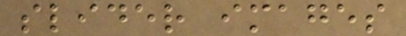slider images
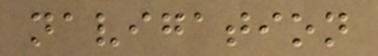navigation
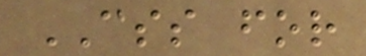CSS for
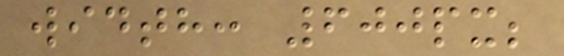width: 600px;
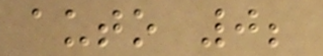auto 0;
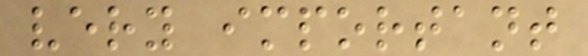very important
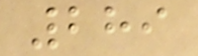289
